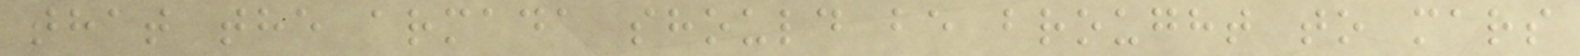that the armada should be brought to mars
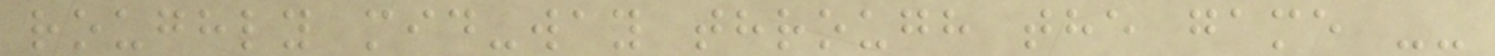roughly mid-way through the game --
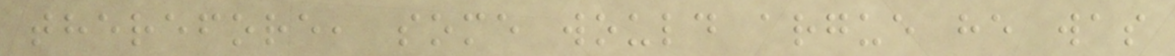therefore, some would argue he was
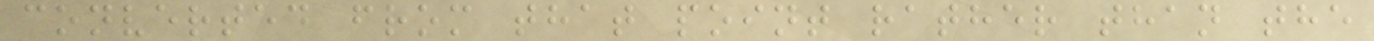converted from that point rather than the
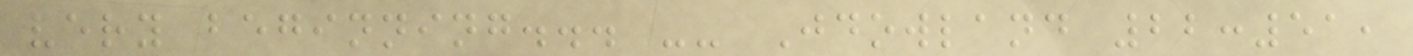very beginning... -- Jdowland 22:51,
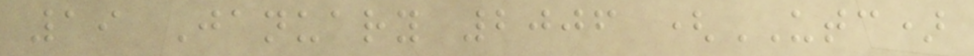19 January 2006 (UTC)
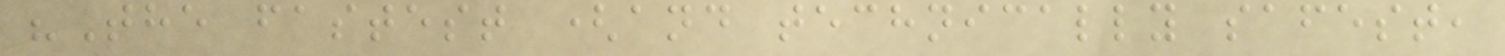"The fastest (and technically safest,
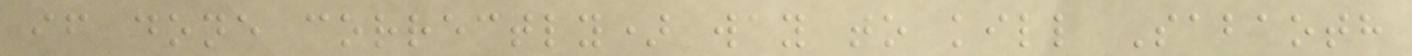if done correctly) way to kill Sabaoth
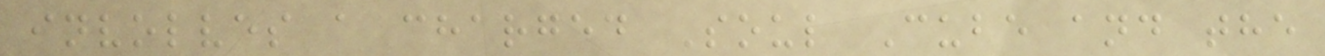involves a charged Soul Cube and the
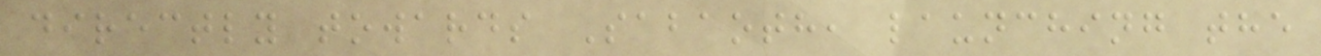directly towards Sabaoth, launching the
